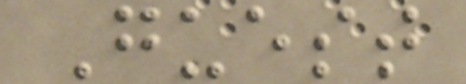Guest
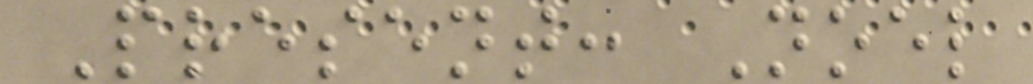Present: Noel
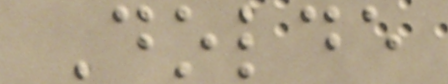Dolde
